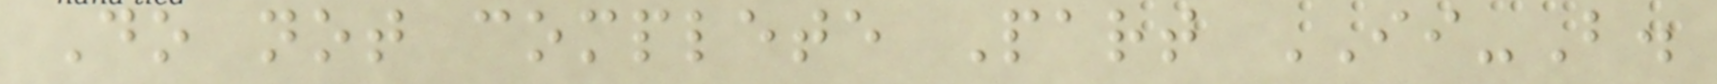Do not complete Part II-B.
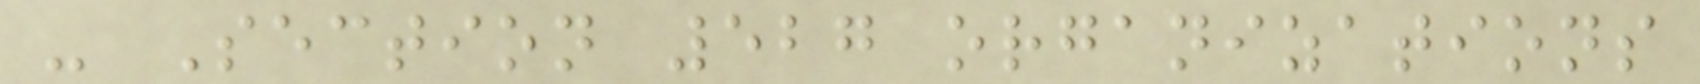- Section 527 organizations
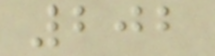202
